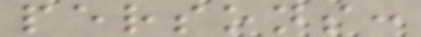persons:
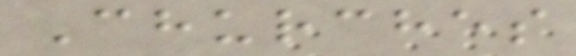Churches
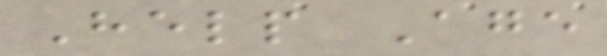Help Age
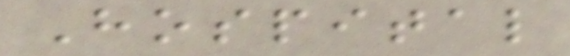Hospital
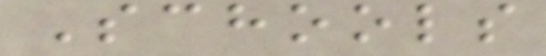Schools
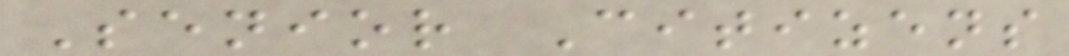Senior Citizens
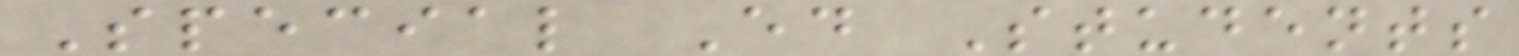Special Ed Students
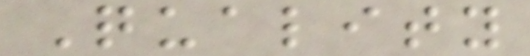Quality
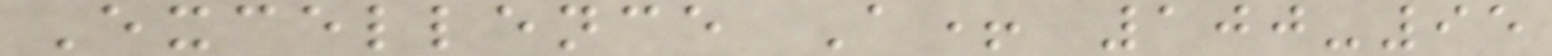Excellence A+ 100-95
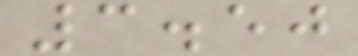3.50
